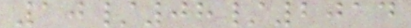10/08/2014
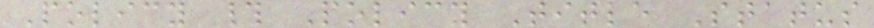Policy # Policy Title Status
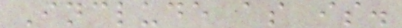Include as is.
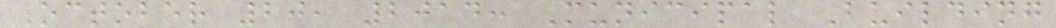October 20, 2014: Municipal Building
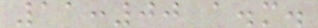11:00 a.m.
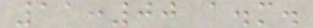11:00 a.m.
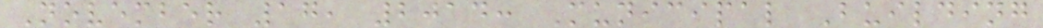November 17, 2014: Municipal Building
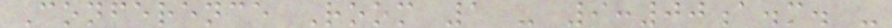Conference Room 1 - 9:00a.m. -
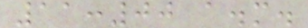11:00 a.m.
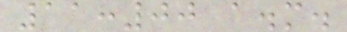11:00 a.m.
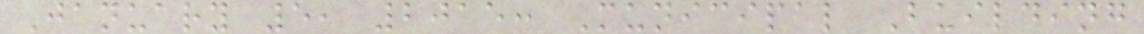January 5, 2015: Municipal Building
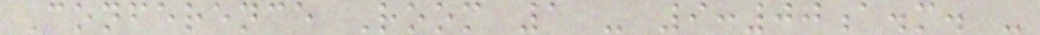Conference Room 1 - 9:00a.m. -
